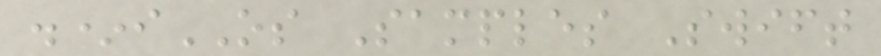.*iOS Samples Swift
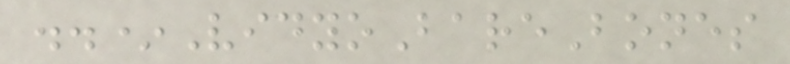..*VidyoBareBones
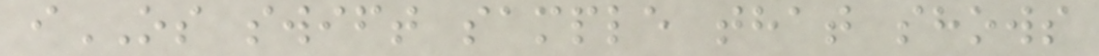iOS swift sample that shows
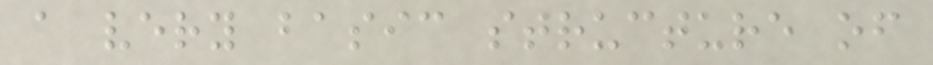a very basic structure of
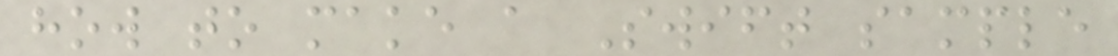how to make a Swift sample
